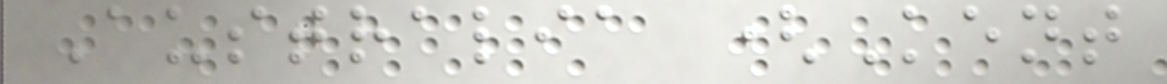Australia (Kent
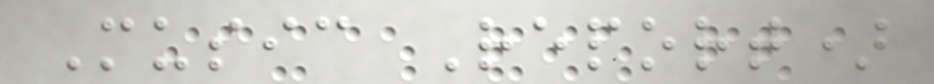Music Report)
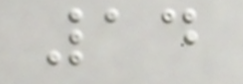14
